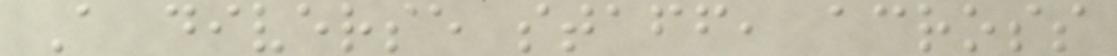A diverse staff, across
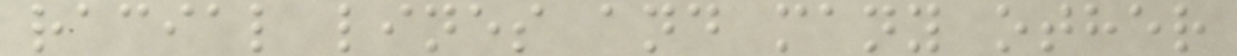racial lines and many other
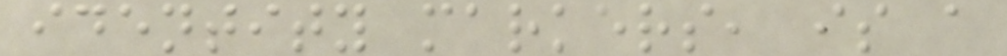identity markers, is a
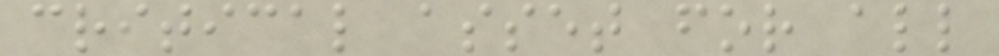critical asset for all
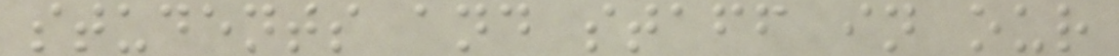students and staff in our
